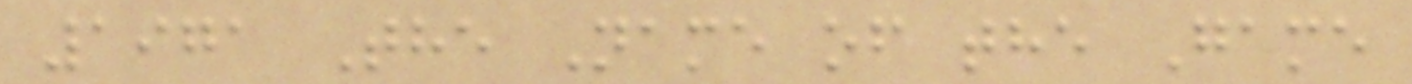1971 The Name of the Game
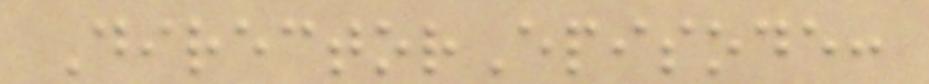DirectorEpisode:
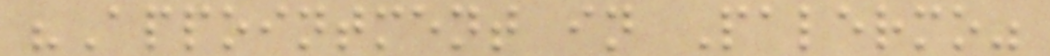"Appointment in Palermo"
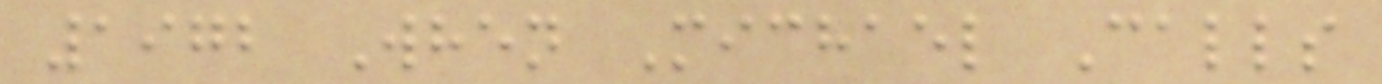1972 When Michael Calls
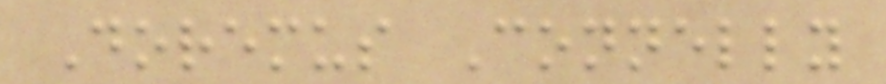Doremus Connelly
